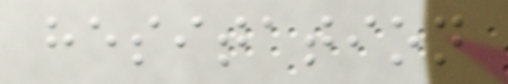hesitation
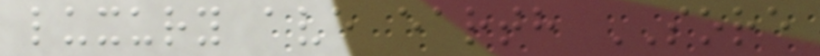luxury ave earth SORE
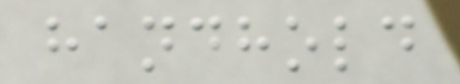handhold
